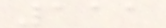111
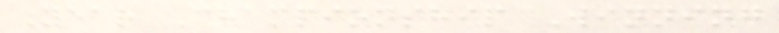Year Championship Winning
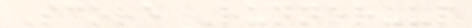Score Runner-up
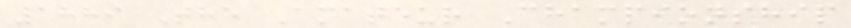1889 The Amateur Championship
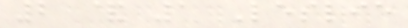2 & 1 Leslie
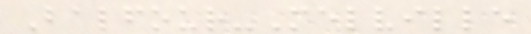Balfour-Melville
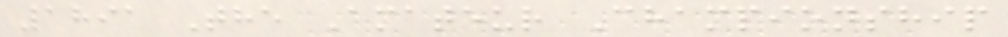1891 The Amateur Championship
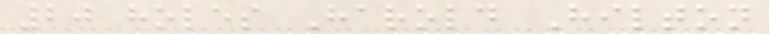20 holes Harold Hilton
